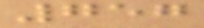757
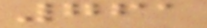761
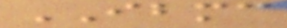IBMC
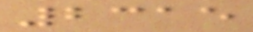2315
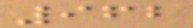962
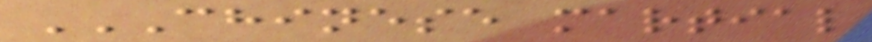CHINESE MARTIAL
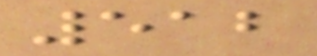512
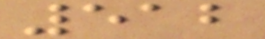512
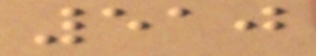510
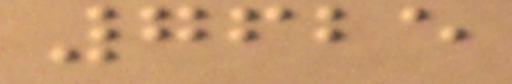7625
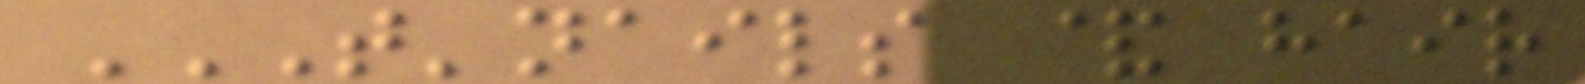T'NAILS & HAIR
